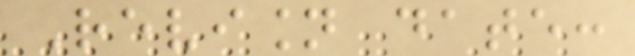Revision date:
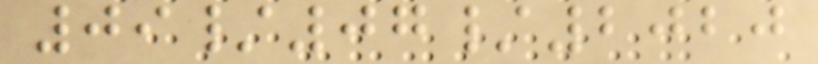09/07/2020
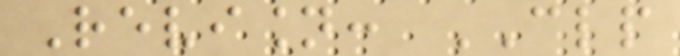Revision: CLP
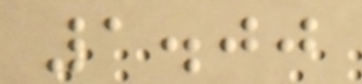1.00
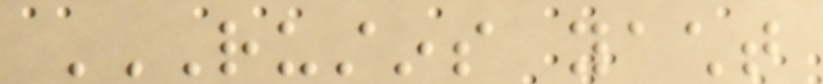RUSTINS YACHT
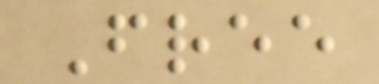Free
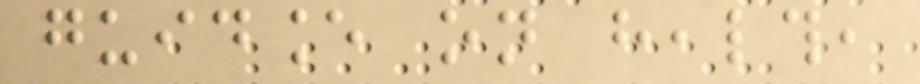guidance on health,
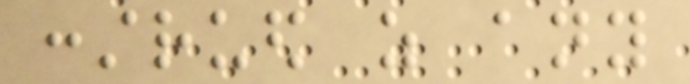construed as any
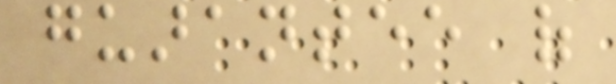guarantee of
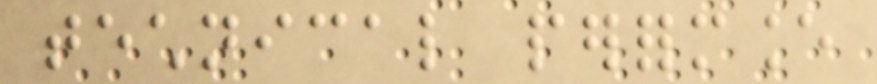technical performance
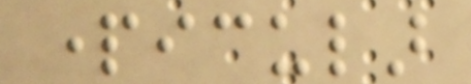particular
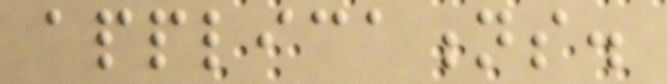applications.
